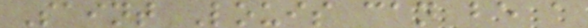Saint Louis can be a
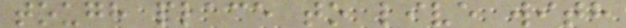tough place to live with
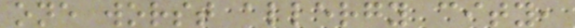one worst allergy city,
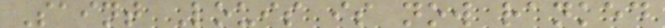Saint Louis is now ranked
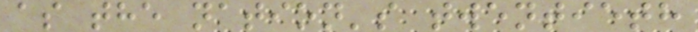as the nation's twentieth
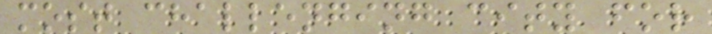most challenging city for
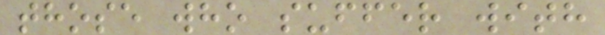those who suffer with
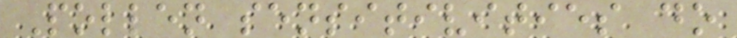Pollen sensitivities do
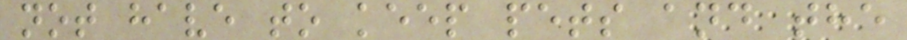not have to keep pets and the
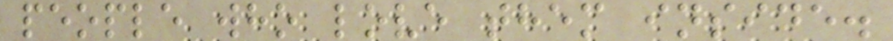people who love them inside.
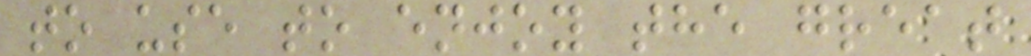to use to enjoy the great
